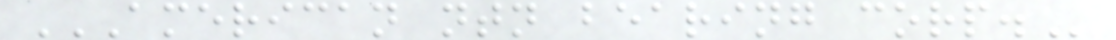AMERICAN NTN BEARING CORP.
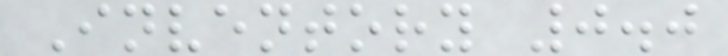Inventory 0.0
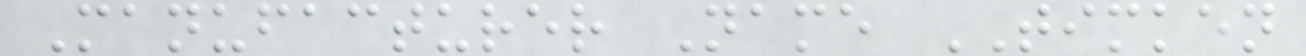Manufacturer Name TIMKEN
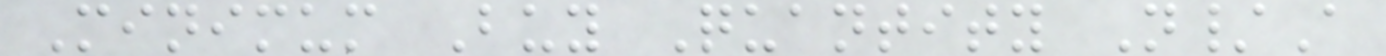Minimum Buy Quantity N/A
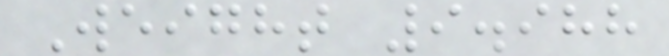Weight 9.988
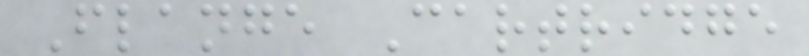Flange Cartridge
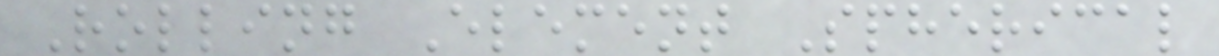Rolling Element Spherical
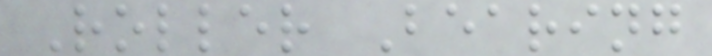Roller Bearing
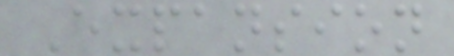Expansion
